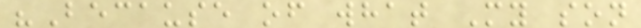"Because of what My son
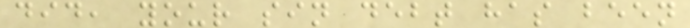did, your sin debt has been
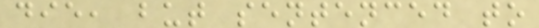die, but sentenced to
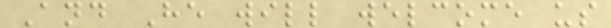And He will welcome us
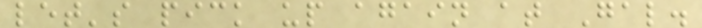let's pick up again at Gal.
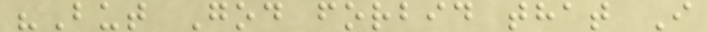"But God forbid that I
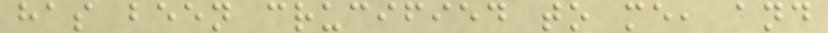has been crucified to me, and
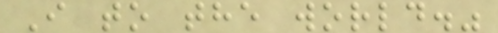I to the world."
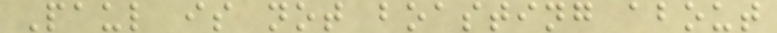Paul is not boasting about
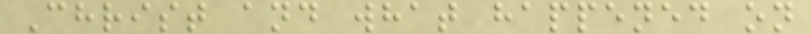Christ and what happened on
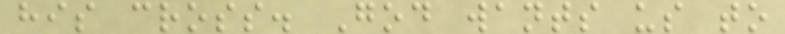his cross. God wants us to
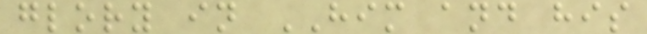glory in HIM and his
